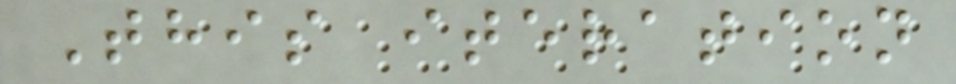This iteration
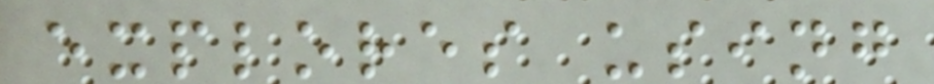explores using
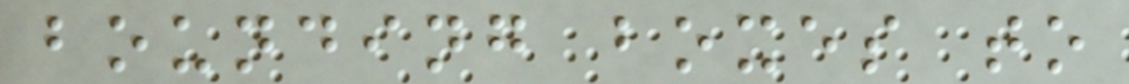bounding boxes to
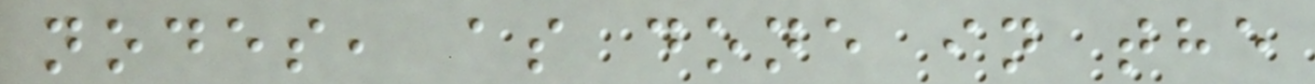nodes, as done in the
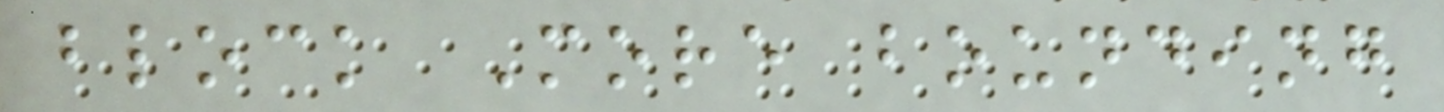block More bounding
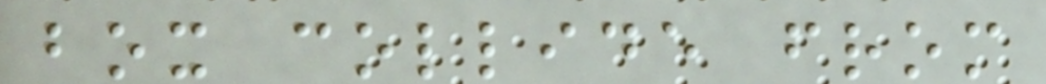box collide from
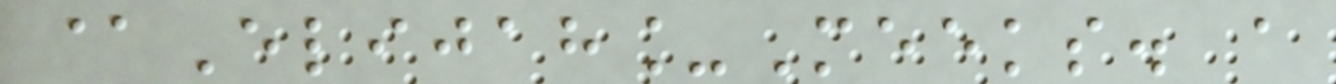@Elijah_Meeks. a
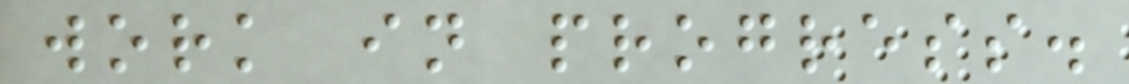work in progress.
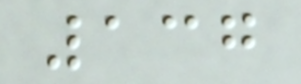137
